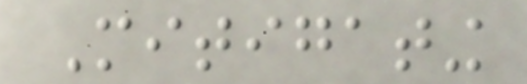Mitigating
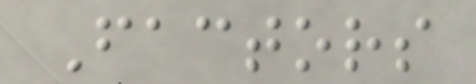Factors
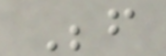Before
